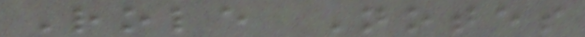Role Notes
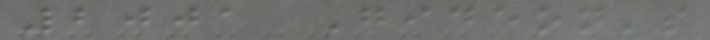2001 Gideon's
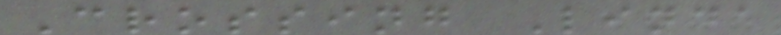Crossing Linda
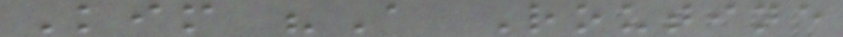Kim "A Routine
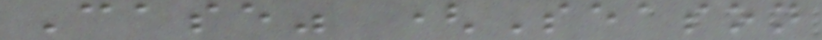Case" (Season
